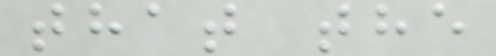that the
